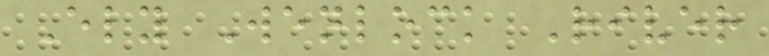Ely Wenlock River
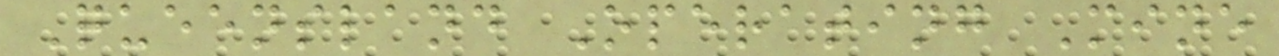Queensland Operating Mine
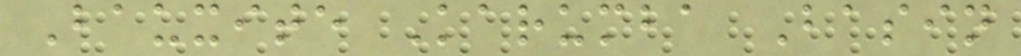Bauxite Karumba Basin
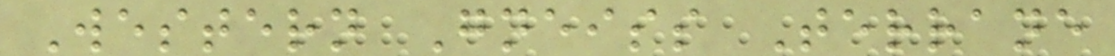Western Gneiss Terrane
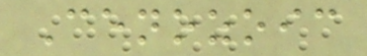Cenozoic
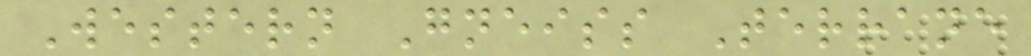Western Gneiss Terrane
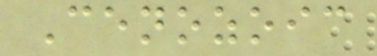Cenozoic
